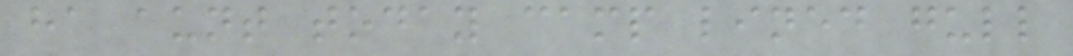ha aunt today camp lined gull
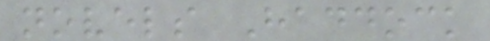novels Haddock
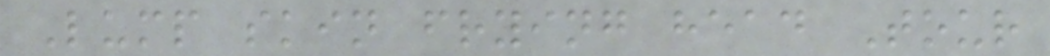Lump skin frying head Tour
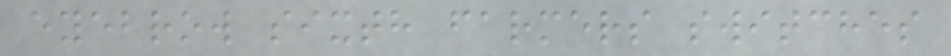eyebrow sixth farmers switches
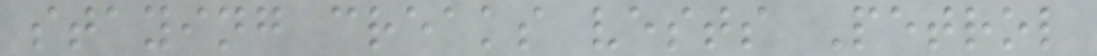staying creaks vests Petrol
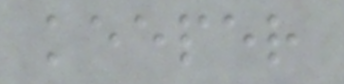keeper
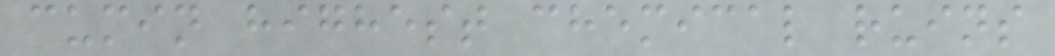cumin highest chemical ruins
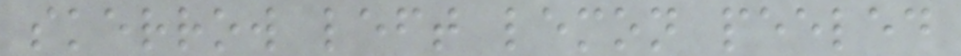skerrow left lemon peeled
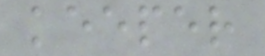keeper
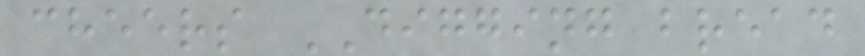cheers DIGGING bread
